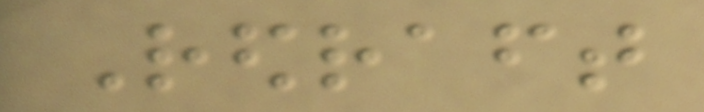Redraft
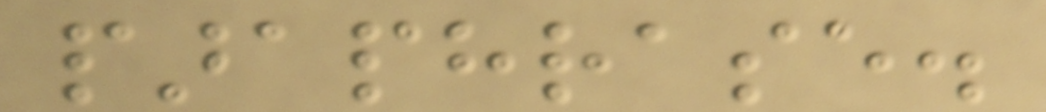paraphrase.
